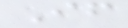If
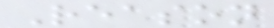Reason
